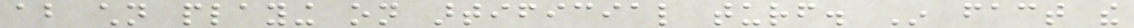about children playing on artificial turf. In fact the
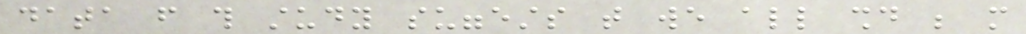data from this study suggests that we all should be more
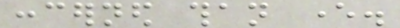concerned than ever.
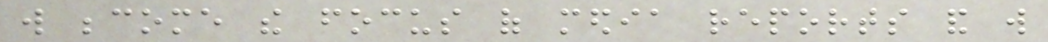will become the focus of media reports and will
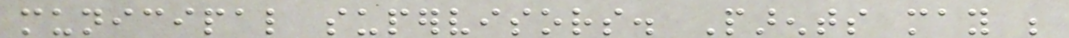municipal supervisors. Parents may be
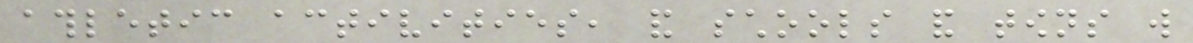athletic activities, and schools and towns will
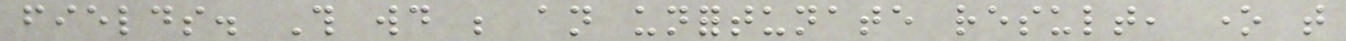fields. This would be an unfortunate result, one that
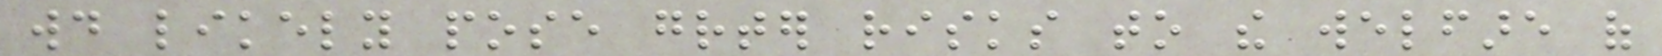would likely pose greater risks to the welfare of
